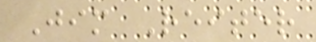Jim Reiter
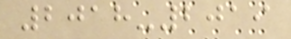2018-2019
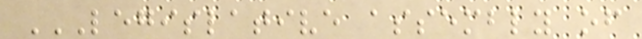LEGISLATIVE ASSEMBLY OF
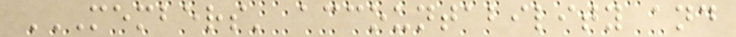MEMBERS' ACCOUNTABILITY AND
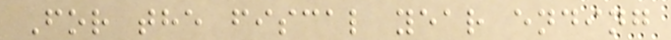For the fiscal year ending
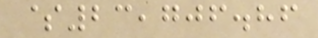$23,706.86
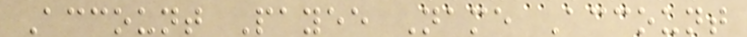Account Payee Name Account
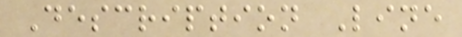Description Line
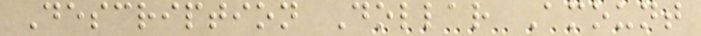Description Dollar Amount
